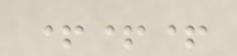+++
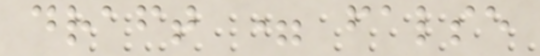draft = false
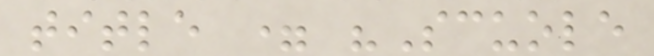title = "Scuole
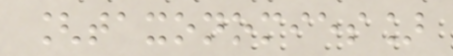[taxonomies]
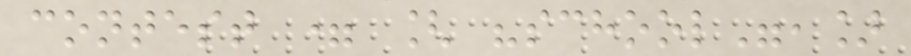contest = [ "school",]
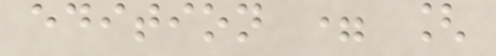edition = [
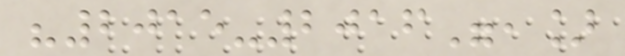"2015-2016",]
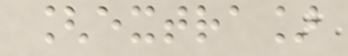[extra]
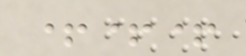+++
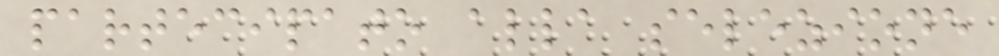partecipato alla selezione
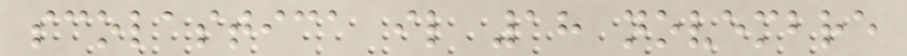scolastica il 18 novembre
